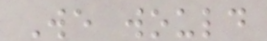We would
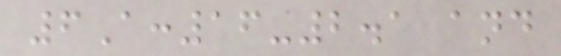6A:16-2.1 and
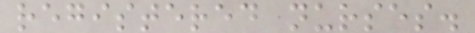registered nurses.
